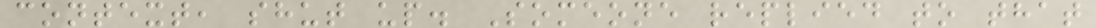context, shut up. Someone replied to that
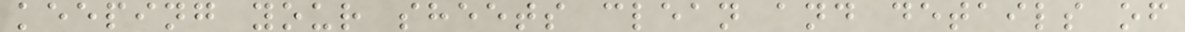keeping your sheets clean and details of
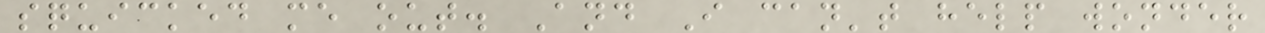squicked me out. And I can't help wonder
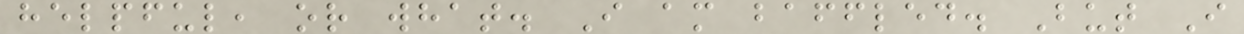helpful, or what. I am baffled. But I
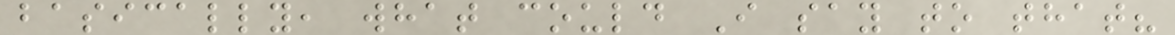basically, what could I say to that?
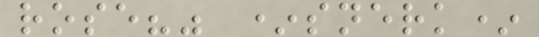rose?" *snerk*
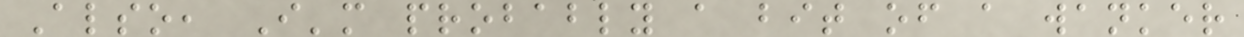Also, I'm probably a bit of a wanker
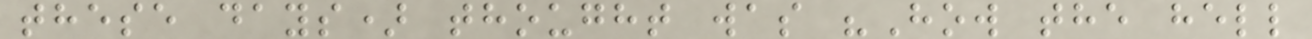these days) thought was "How the hell
